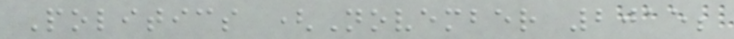Politics (November 2015;
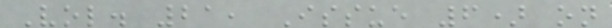Vol. 21, Issue 6) on
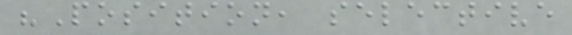"Position, selective
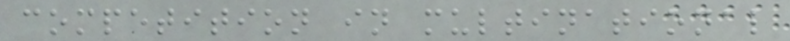competition in multinational
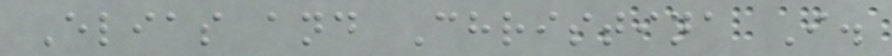Elias and Christina I.
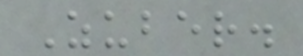Zuber.
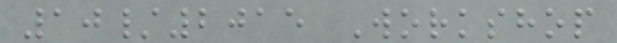10/2015 Workshop
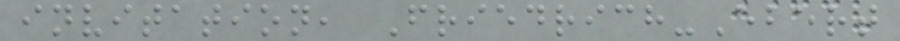invitation, Friedrich-Ebert
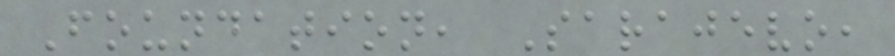Foundation, Sarajevo,
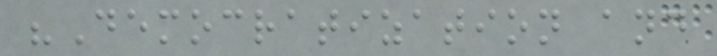"Democratization and
